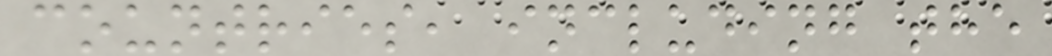countries, including the
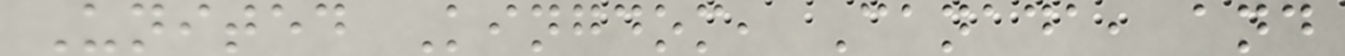United Kingdom, Canada, and
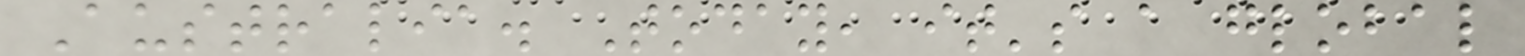Australia. Today, it's a global
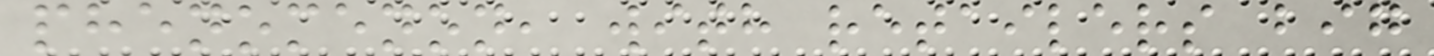phenomenon, with retailers big
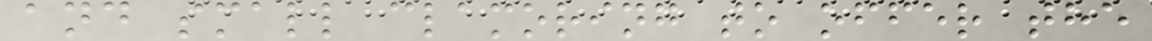and small clamoring to offer the
